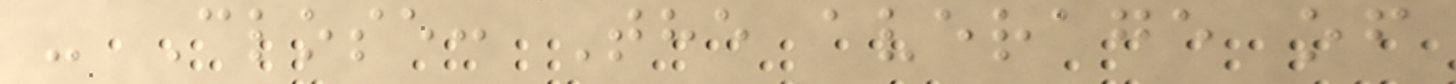- Close: The average of
